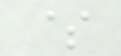$
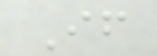If
